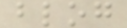blog
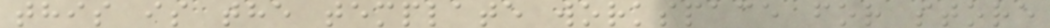this is the template workspace for store
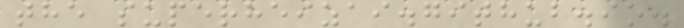the superheizai.github.io.
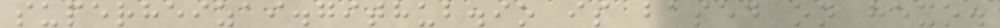superheizai.github.io is based on hexo.
